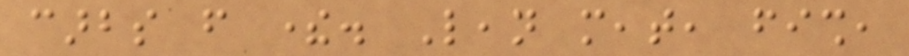carbs from there. Lean meat, fish,
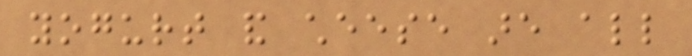yogurt and cheese are all
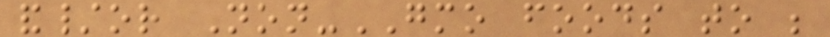and/or Non-GMO foods to be
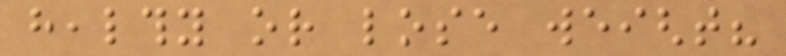healthy or lose weight?
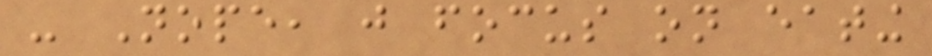- Nope, just focus on eating
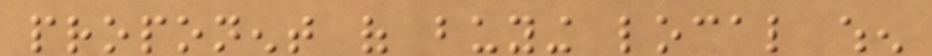proponent of buying local when
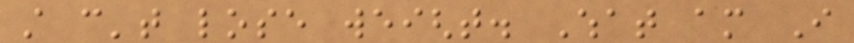still can't lose weight. What am I
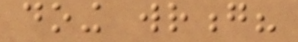doing wrong?
